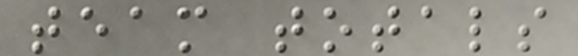team totals
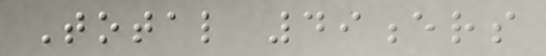Total 49ers
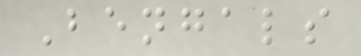Bengals
